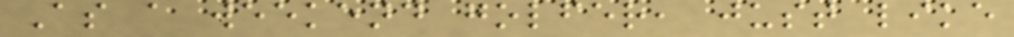As a weekend golfer, just like
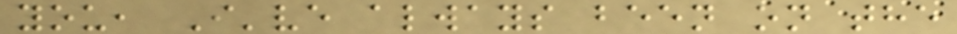you, I've always been on the
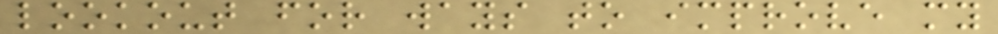lookout for ways to improve my
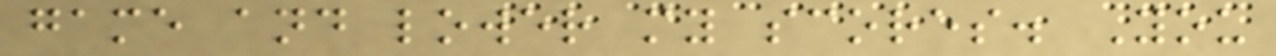game and lower my scores. You
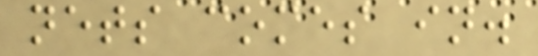nets comes in.
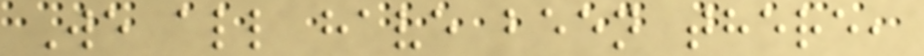We all have been there,
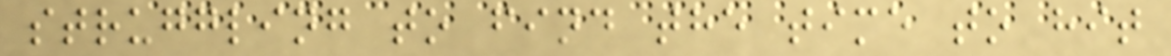struggling to find the time to hit
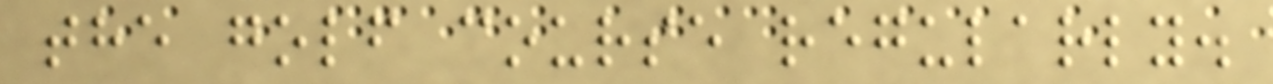the golf course regularly.
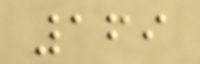169
